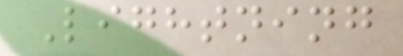Lightning
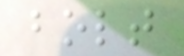bolt
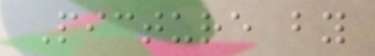Picture by
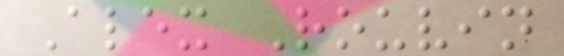Alex Rouvin
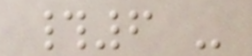#6 -
